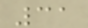31
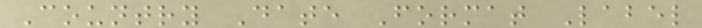Country Date Format Label
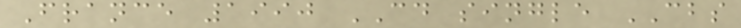France 1990 CD single CBS
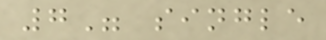7" single
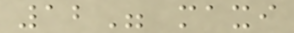12" maxi
